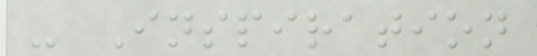- Inspiration
